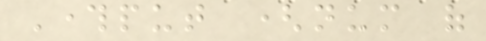Throughput (num of
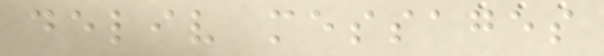deliv messages
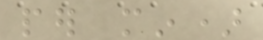per min)
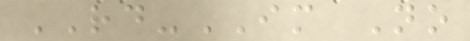RD-IM No
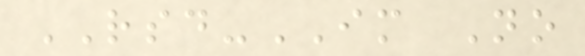RSD-IM No
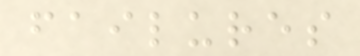failures
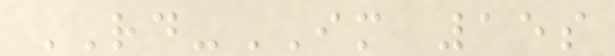RD-IM 15s
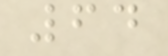64
